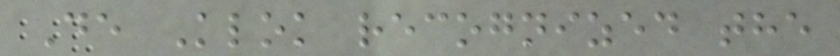De Klok recognized the
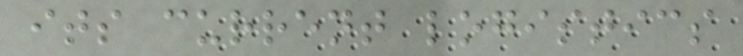its current logistics
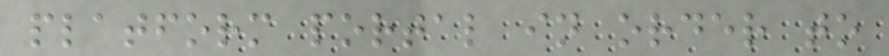platform portal in order to
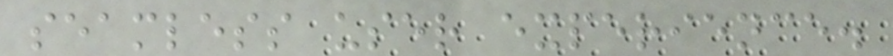seamless user experience.
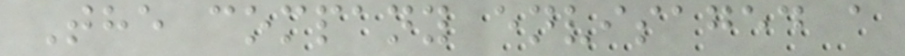The company envisaged a
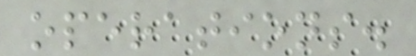operations.
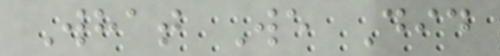What We Did
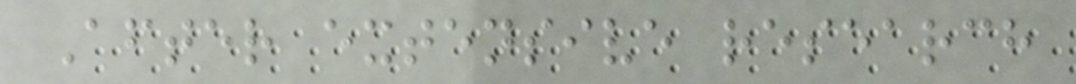After extensive research
